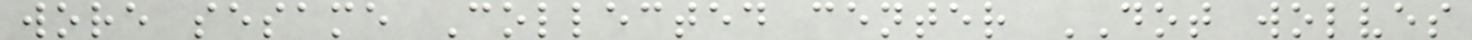wore sesame Collected center DOT wolves
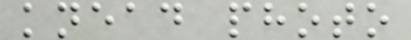knead photo
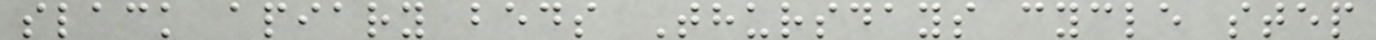slack apiary beds Thursdays cycle step
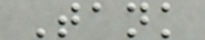Tank
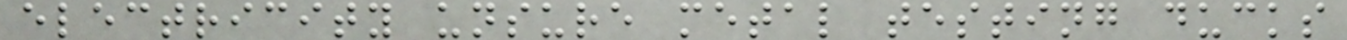electricity unsure metal testing ducks
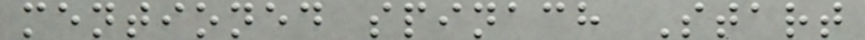mentioned spinach Start
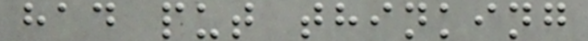had put thinking
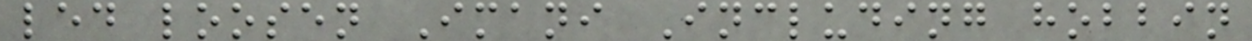led loosen Imani Including hobbin
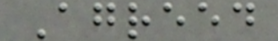Agreed
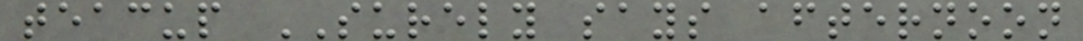teacup SURELY says afternoon
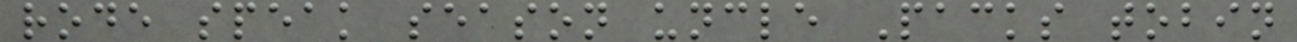rode speak season uncle Packs tobin
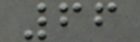66
